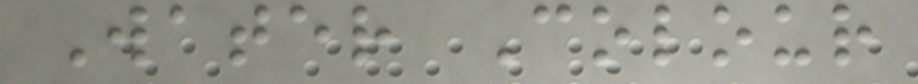Water Colour
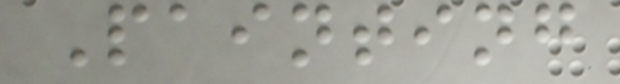Painting
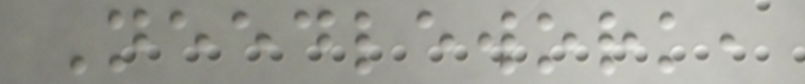Needlework,
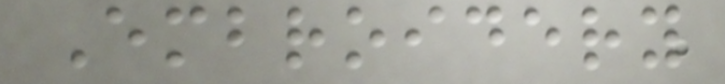Embroidery
